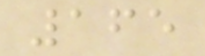165
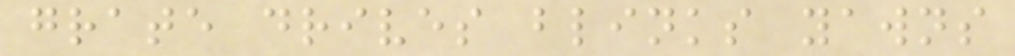grate drives blinks yawns
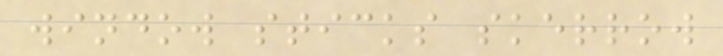window sticks skerrow
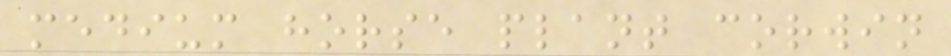medium horse plant corwin
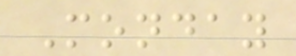Monday
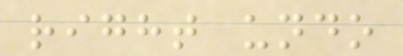right undo
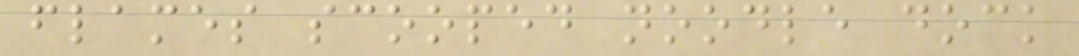flames scooped noodle dock
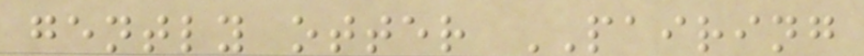gently otter PAIRING
